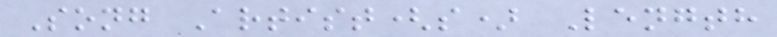Song Artist(s) Length
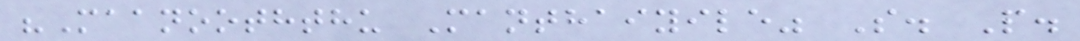"Maanooththu Manthaiyile" S. P.
